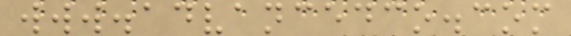www.advancedco.com
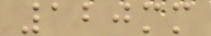120mm
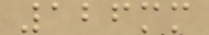126mm
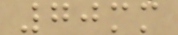70mm
